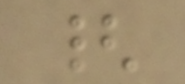{
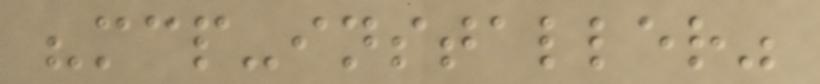"mcp-installer"
